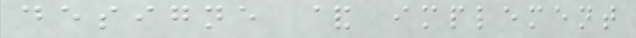designe & implement
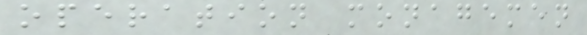operation monagemen
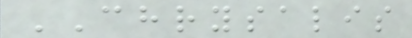CHRYSALIS
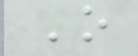O
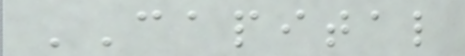CAPITAL
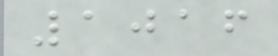1016
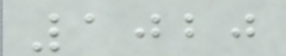1020
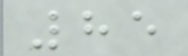85
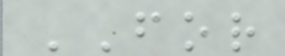FOR
